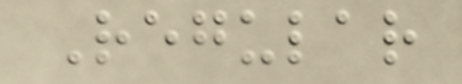Regular
